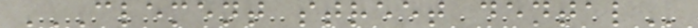CLEMENT STREET DENTAL
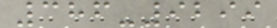386-9299
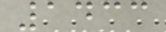1433
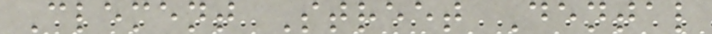Clement Street Dental
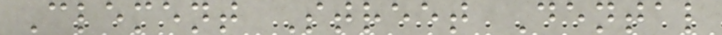Clement Street Dental
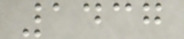1437
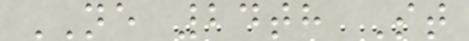NE 24th St
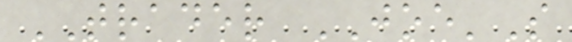TRADER JOE'S
